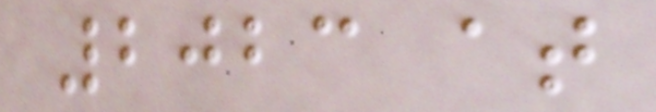2023 at
